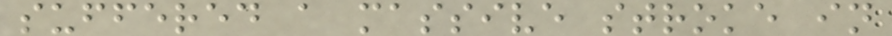suffered a massive stroke in
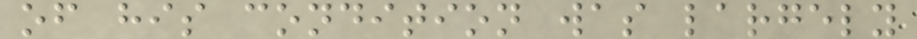of his condition was largely
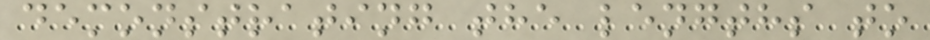demonstrating the lengths to
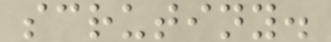scrutiny.
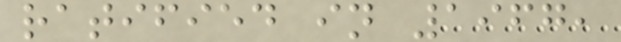ratified in 1967,
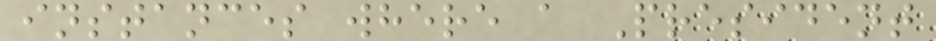instances where a President
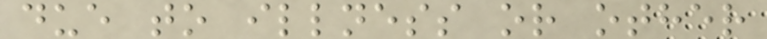due to illness or other
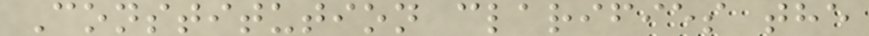Constitution clarifies the
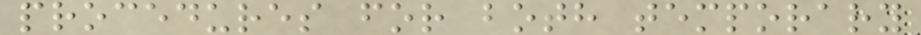procedures for both temporary
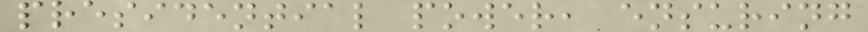presidential power, ensuring
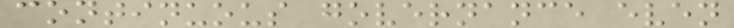continuous governance even
